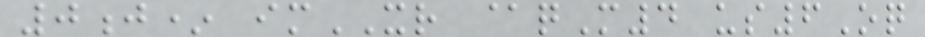0j* imXR @qM4 us6Oq
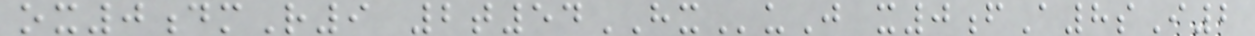ox0dmR9 2t54HXuJ x0fA8sI2
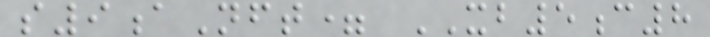s9aNft= XB5c8
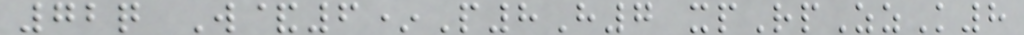72q W&6*P8H7 xpRpZzK8
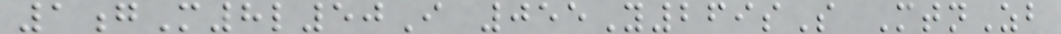1gM8l50I 055Y269sS MtnZb
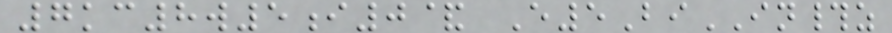7kc8w5i0& E5BiIN#z
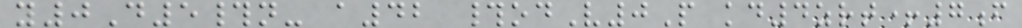y0D5#n- a42 #odV0P kd4zrt+7f
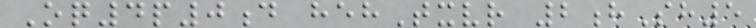Oq4p0d hehTxvr 2hSh5
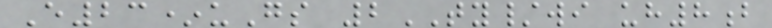E23*uGs 2TY/wi uh8b
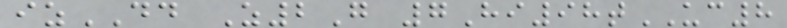izDD Z2G 7Hi98tUC8
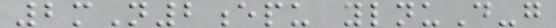2mN2epu ylnuD-g
